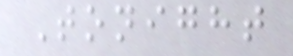Tonight
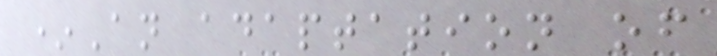*An adaptation of
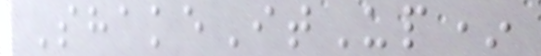ShakeItUp*
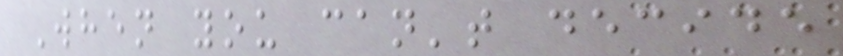When you can't decide
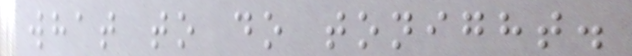what to do tonight.
